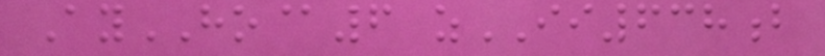AyHO@6 zII638b
